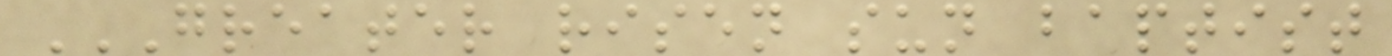GREATER RISEN SUN BAPTIST
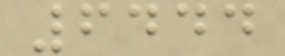6444
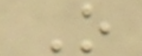O
